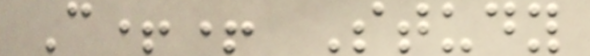C++ Study
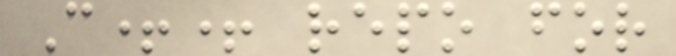C++ repo for
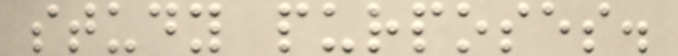study purposes.
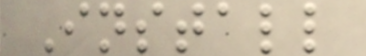Install
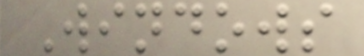Windows
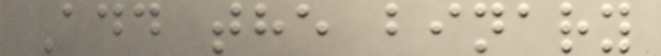Add the binary
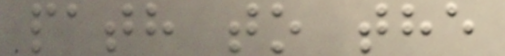path to the
